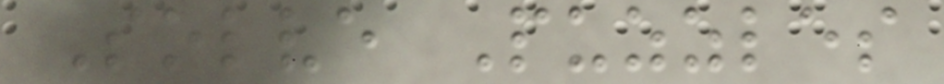Solve Puzzles
